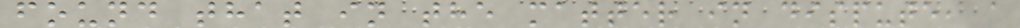found that in the matter in dispute, a
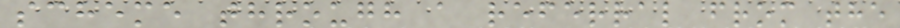scheme through a referral from the
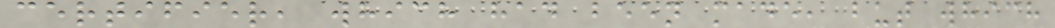certifier, which had been made, but which
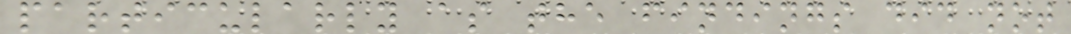particularly as the findings did not
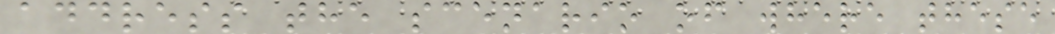address the scenario of where these
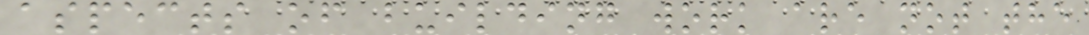aspects of building work are not the
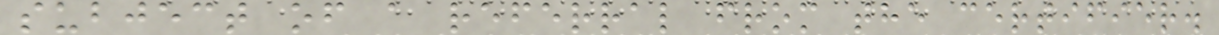subject of a referral from the certifier.
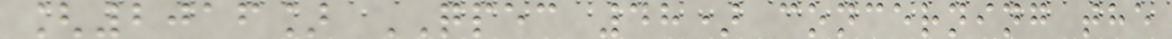[2016] QPEC 48) concerning the
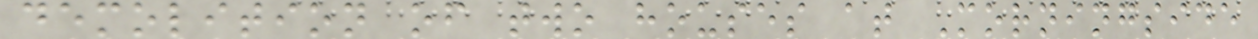demolition of two houses at Morningside
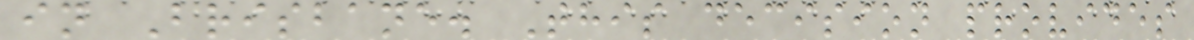in Brisbane. This decision provides
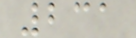231
